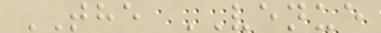THE VENUE
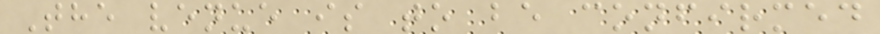The venue is to be confirmed
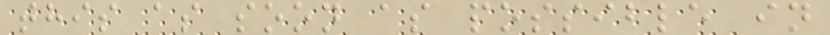this as soon as possible in
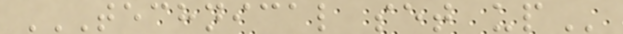TECHNICAL SET UP
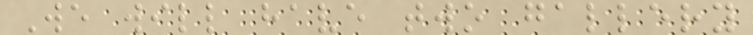We will have two gallery
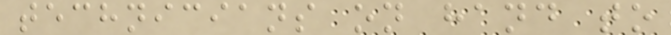technicians on hand to
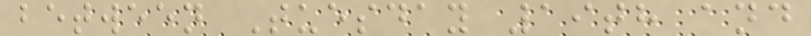between Tuesday 19th and
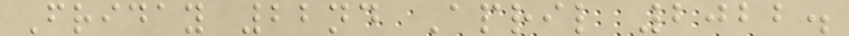Friday 22nd April 2022.
